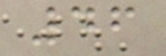46
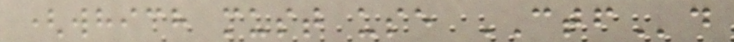(which must use CTFd
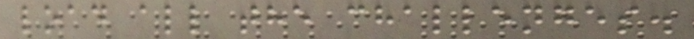load all the challenges.
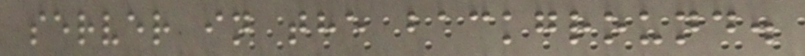server in the background.
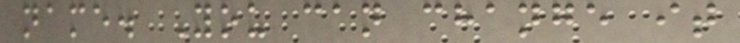name. You can change it
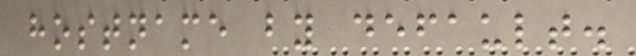hostname by default.
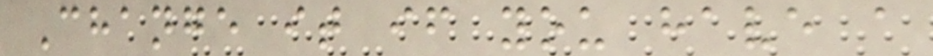Change it if you have a
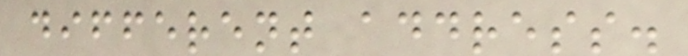different address.
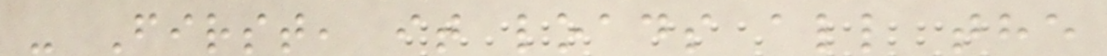- First, it loads all the
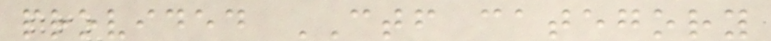provided CTF category
